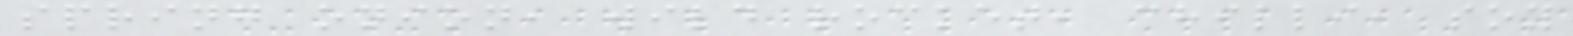spring onion, wild rocket, chilli, soy
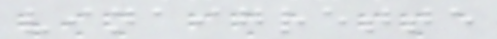vinaigrette
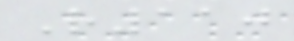R110
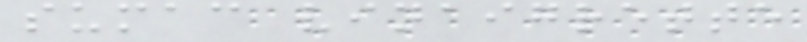sumac vinaigrette
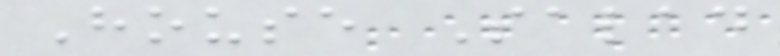House Salad
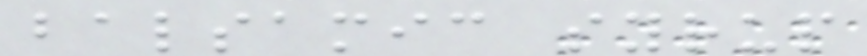balsamic syrup
